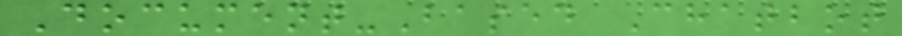Document-Based Chatbot
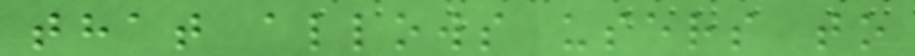that allows users to
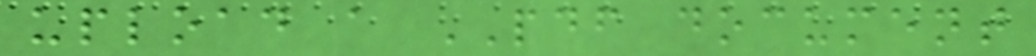upload a PDF document
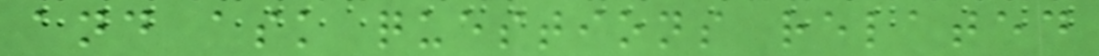and ask questions related
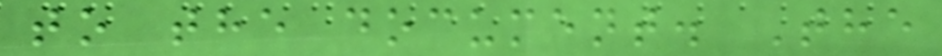to the document. The
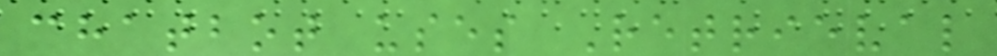chatbot uses Retrieval
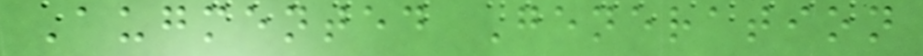Augmented Generation
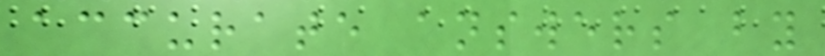accurate answers by
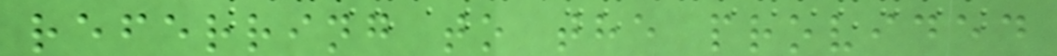referring to the provided
